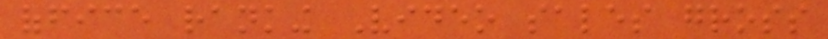office ranking Video sales gross
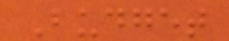Budget
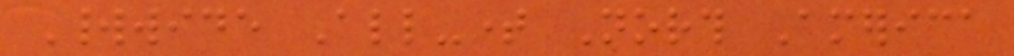Worldwide All-time North America
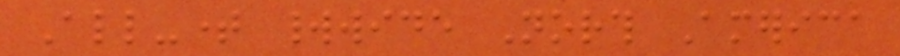All-time worldwide North America
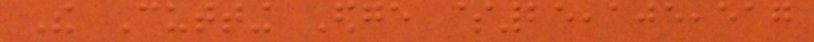The Cutting Edge $25,105,517
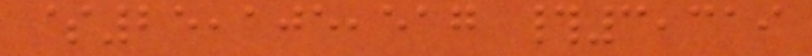$25,105,517 #3,319
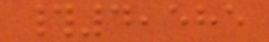#4,585
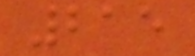215
